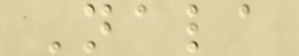Nala
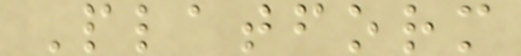Platform
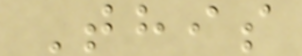This
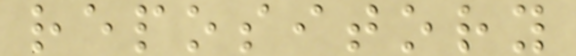repository
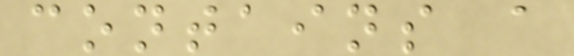contains a
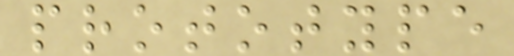prototype
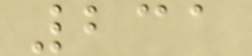231
